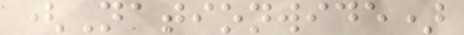(Nationwide)
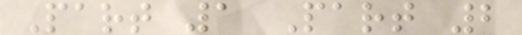Part 1 Part 2
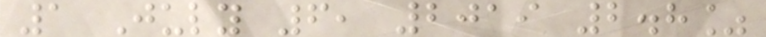1 July 6, 2019 2.8%
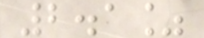2.1%
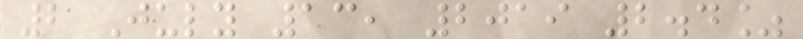2 July 13, 2019 2.4%
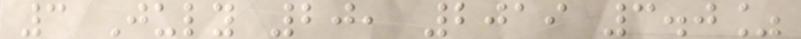3 July 20, 2019 3.0%
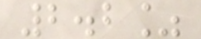2.2%
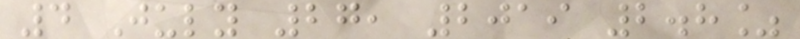4 July 27, 2019 2.8%
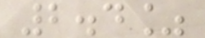2.4%
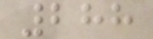288
